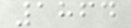1864
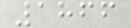1866
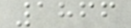1866
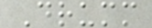Drumm
